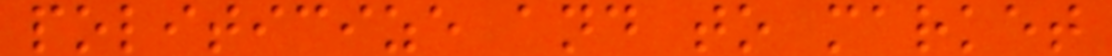politicize and to market
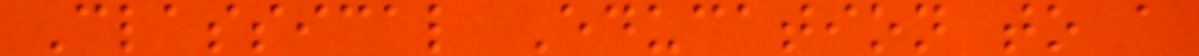Classical Education to a
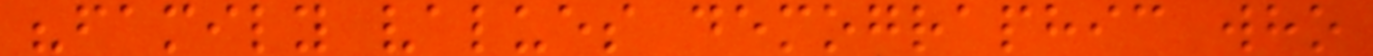"family values demographic who
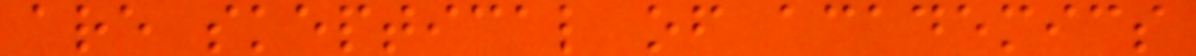are skeptical of academics
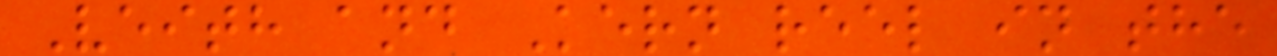Veith and Kern reel in the
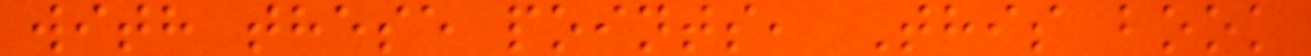with these points, This book
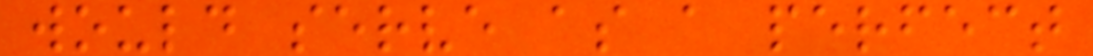would serve as a perfect
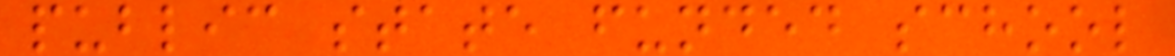public state funded school
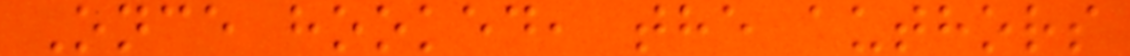Once hooked, the authors
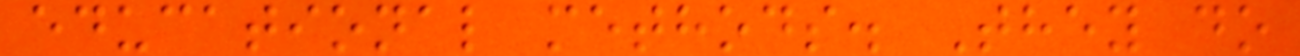educational methods. They do
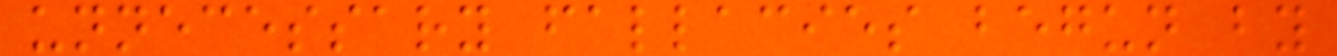unnecessary fallacies begun by
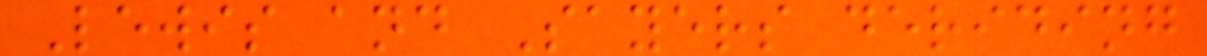Lewis and Sayers deriding
